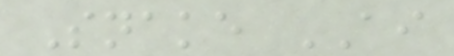Snake AI
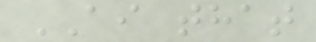AI that
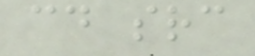cd src
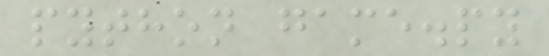python game.py
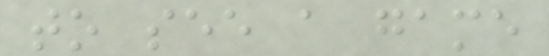to see a game
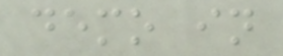demo in
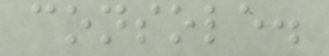console.
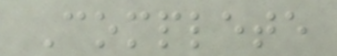Complete
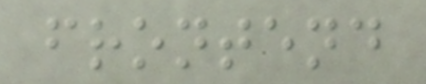frontend
